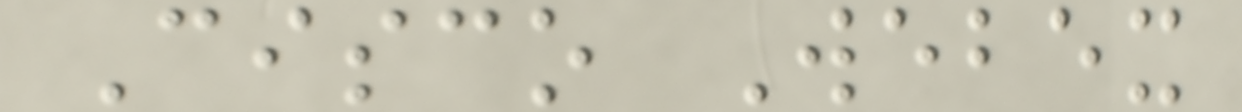Cisco Webex
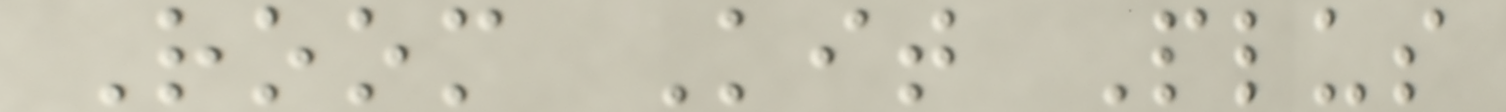Room Kit Plus
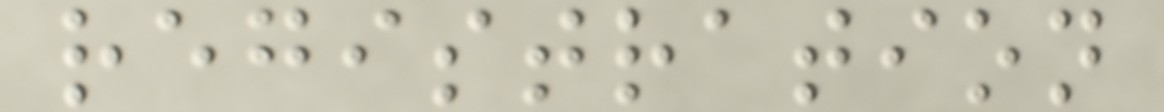registration
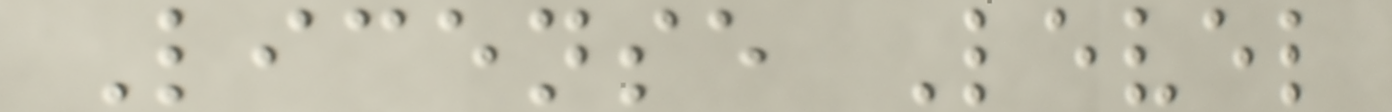License Level
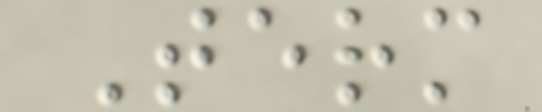Term
